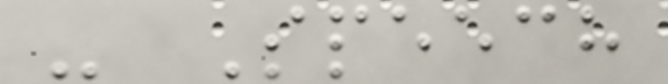- Speech
